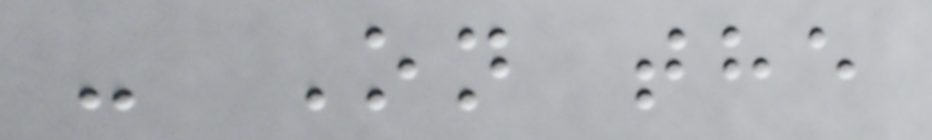- On the
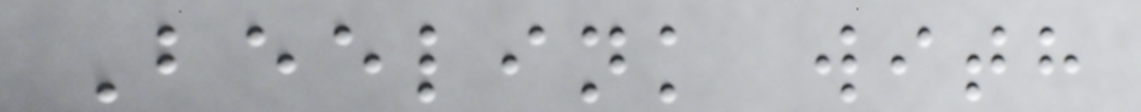Beelink with
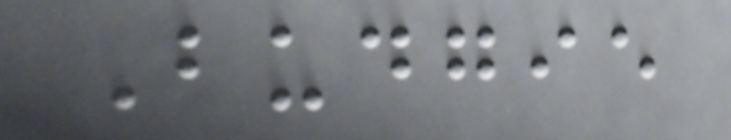Budgie
